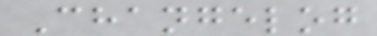Changelog
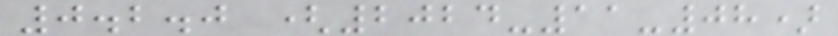0.2.0 (2024-11-08)
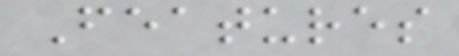Features
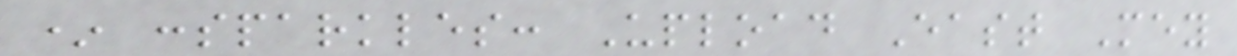* :sparkles: Upload East Mey
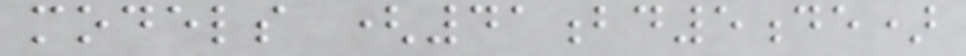models (41bd5de)
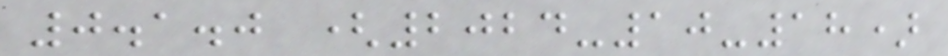0.1.0 (2024-10-18)
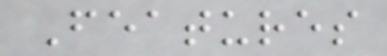Features
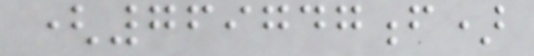(769747f)
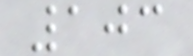103
